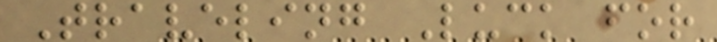Traveling Luck for
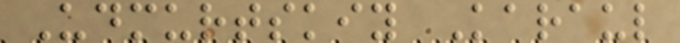Udmurtskiy Karaul
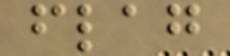flag
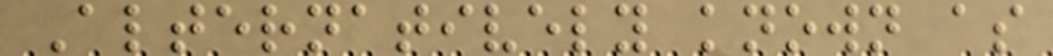Alternatively known as
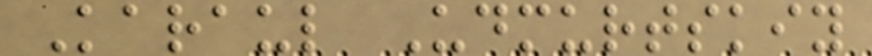Karaul Udmurtskiy
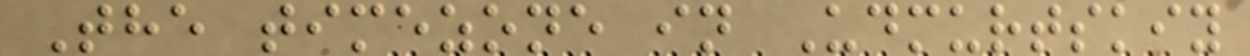The timezone in Udmurtskiy
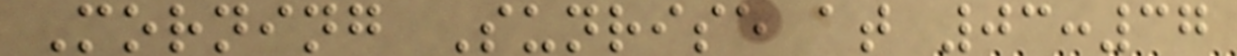Morning Sunrise at 03:37
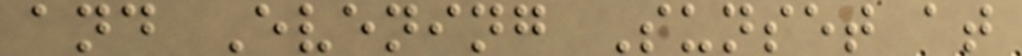and Evening Sunset at
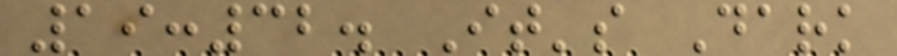19:32. It's Dark
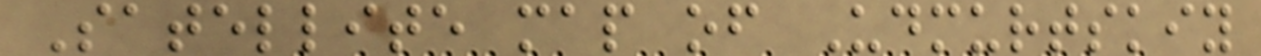Satellite map of Udmurtskiy
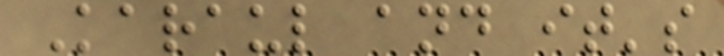Karaul and it's
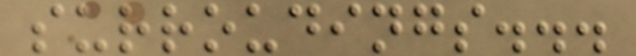surroudings...
